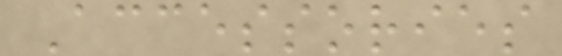Accessories
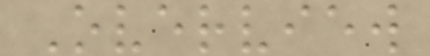Overview
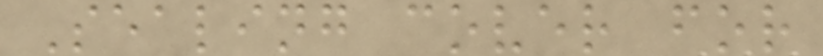Sealing cover for
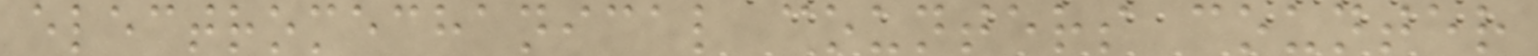electromechanical counters counter
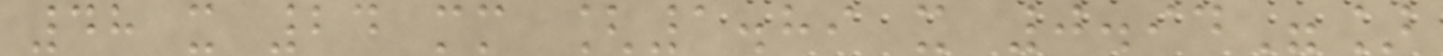48 x 24 mm [1.89 x 0.94"]
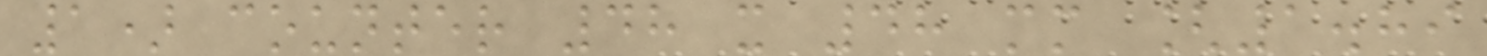1) counter 48 x 48 mm [1.89
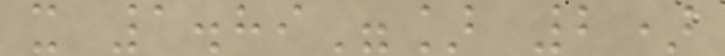x 1.89"] 2)
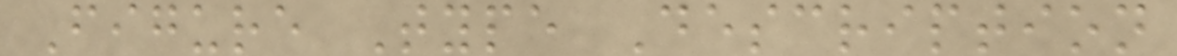Figure Type Description
